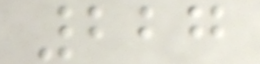227
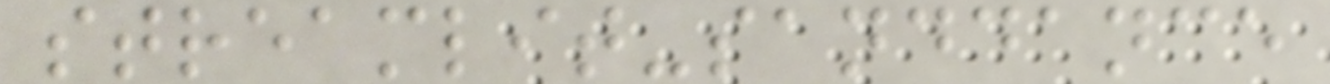streamlit-sanddance
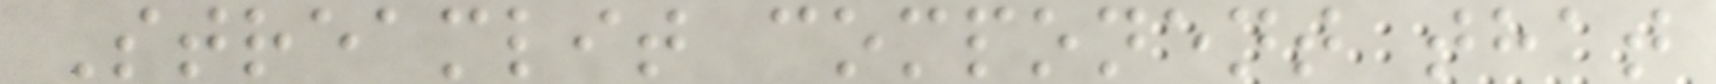Streamlit component that
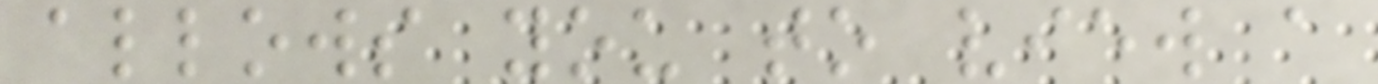allows you to view a
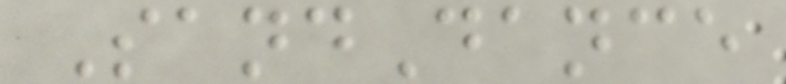SandDance
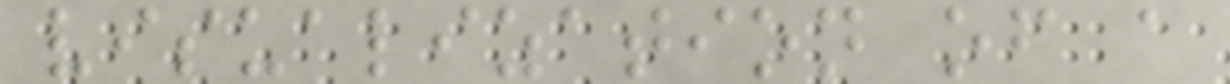visualization of a
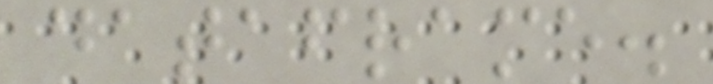dataframe.
